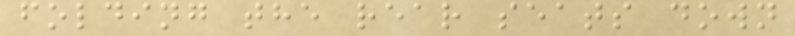folding the rear seats down
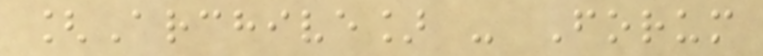[Archive] - Forum
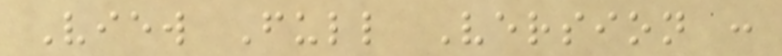View Full Version :
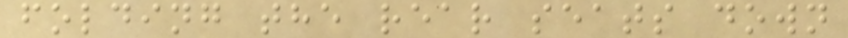folding the rear seats down
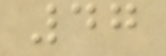47
